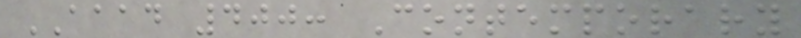AAAD 400: Contemporary
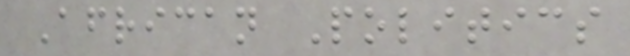African Politics
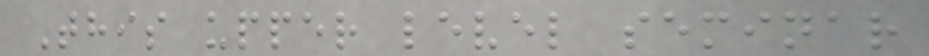This upper level seminar
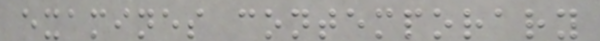examines contemporary
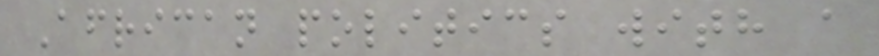African politics with a
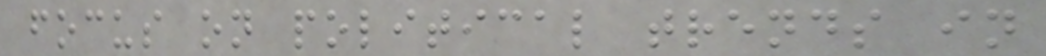focus on political trends in
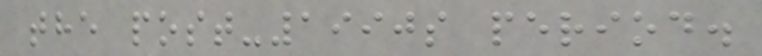the post-1990s period.
